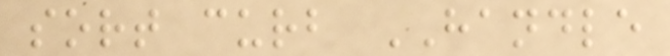sort curb HANDLE
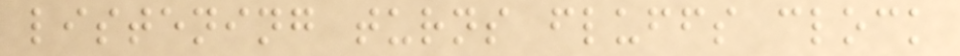listening turns fluffs clock
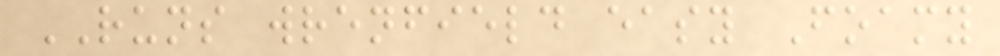RUNS wrenfield easy Foamy
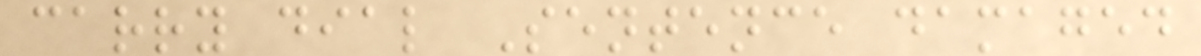carry dial Sentence damaged
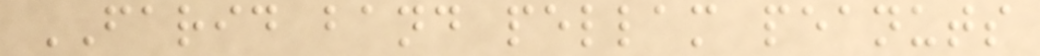FARID band pellam peanuts
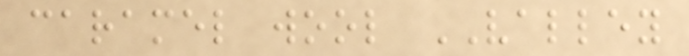caramel wool VALLEY
